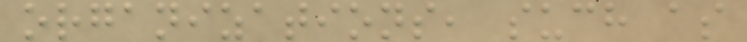organizations, such as
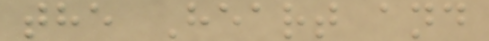the Heart and
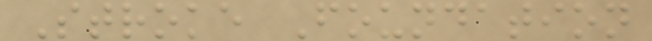Stroke Foundation
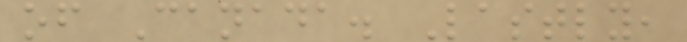of Canada. Lastly,
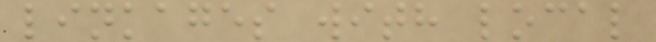linkages with local
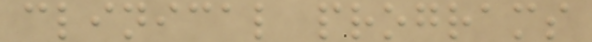clinical programs
